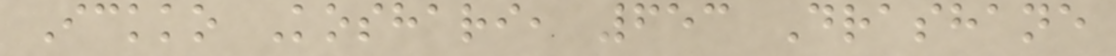Ickko Koshari, 653 Drashane
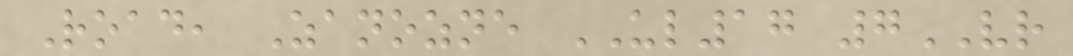Road, Zanozne UL17 7VR
